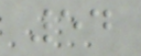54
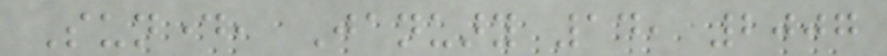Sunday, January 14, 2007
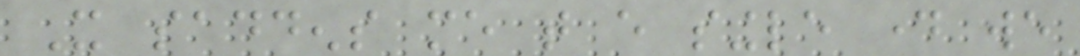It saddens me that every single day we
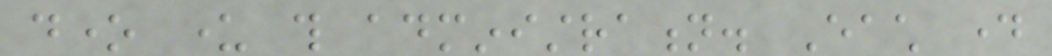done under this administration. Each day
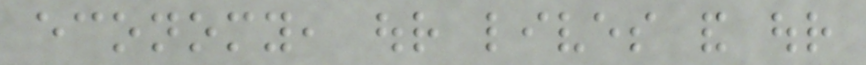economy, our lives and our
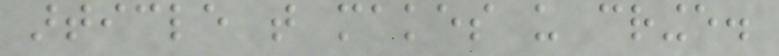article that makes us cringe.
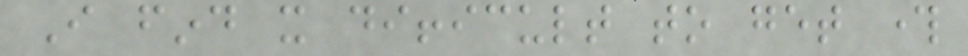I find it difficult to get through
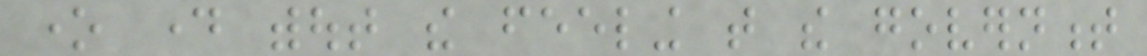one day without the feeling that the government
